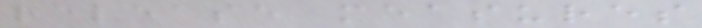release measures
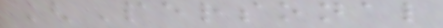[Personal
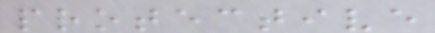protective
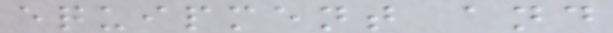equipment and
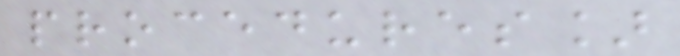procedures]
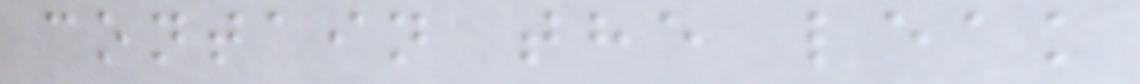contain the leak
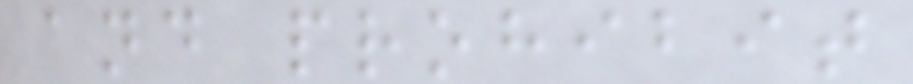and prohibit
